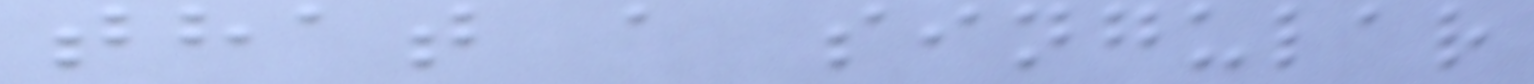that a singular
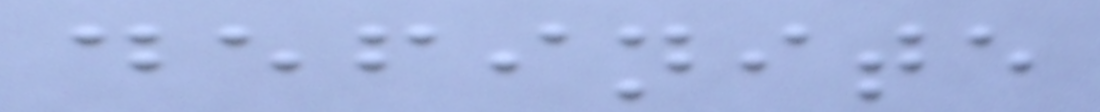definite
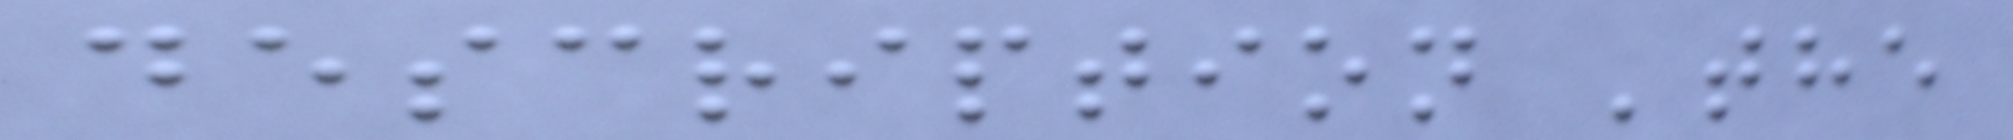description 'the
